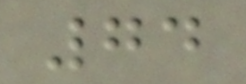74
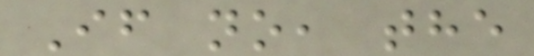If no, the
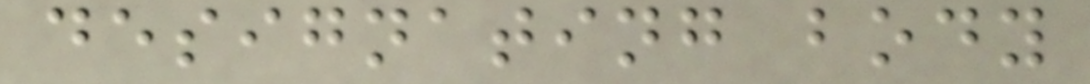designating body
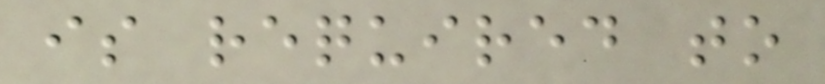is required to
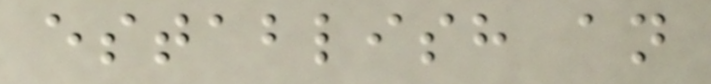establish an
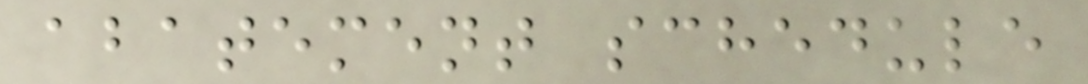abatement schedule
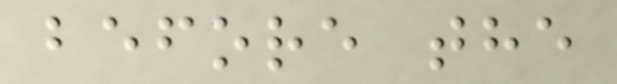before the
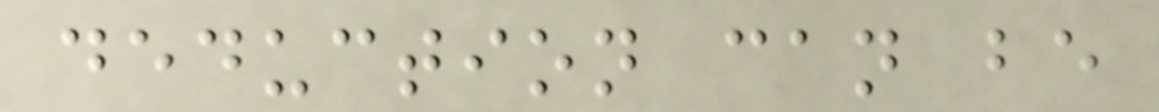deduction can be
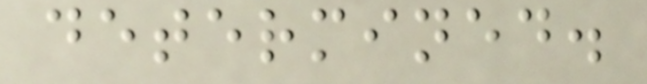determined.
